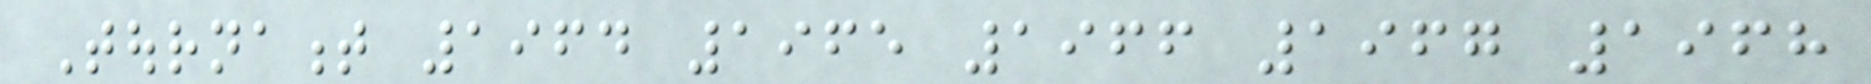Tournament 1964 1965 1966 1967 1968
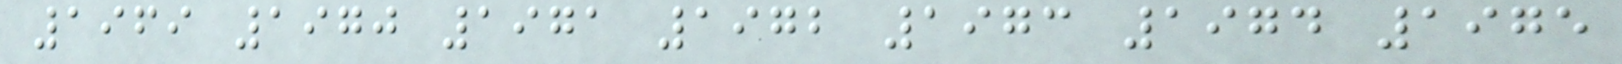1969 1970 1971 1972 1973 1974 1975
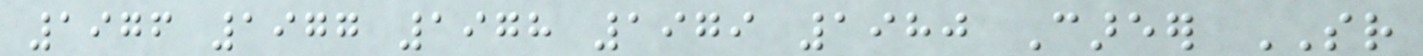1976 1977 1978 1979 1980 Career SR
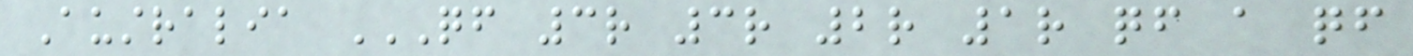Australia QF 3R 3R 2R 1R QF A QF
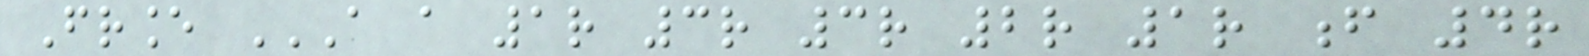France A A 1R 3R 3R 2R 1R F 4R
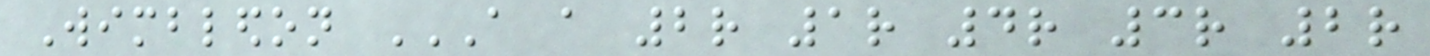Wimbledon A A 2R 1R 4R 3R 2R
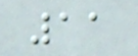11
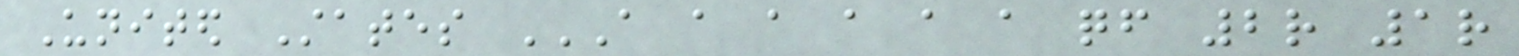United States A A A A A A QF 2R 1R
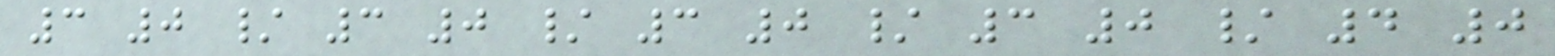3 0 / 3 0 / 3 0 / 3 0 / 4 0
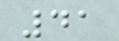41
